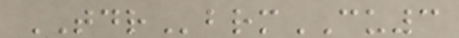TDRbrmCU3
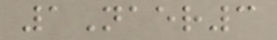1Naer3
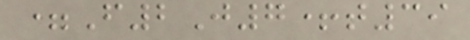=F2J7+t39
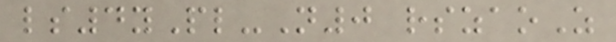ls4yPl-N0 rszaoZ
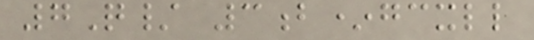7Q/ 3b*gcxll
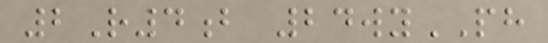2R4b 24wyPH
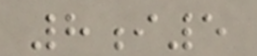8i5
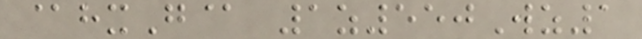@hxG@ 1z550Wz1
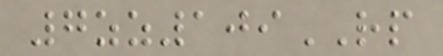7zz109RP
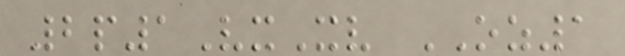2p1VxXv OZ1
